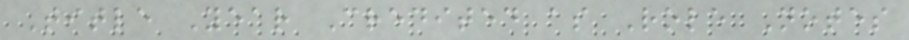Title Year Credited as Role Notes
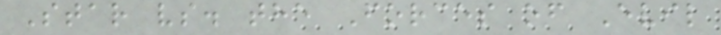Star vs. the Forces of Evil
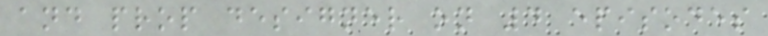and prop designer on 4 episodes
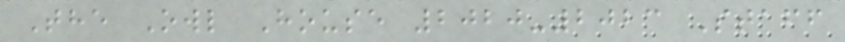The Owl House 2020-2023 Staff
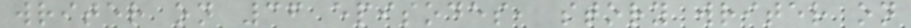writer on 36 episodes, story writer on
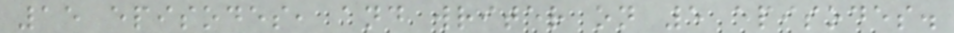15 episodes, and writer on 5 episodes.
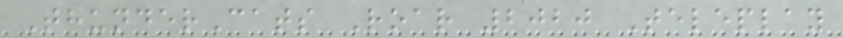ThunderCats Roar 2020 Teleplay
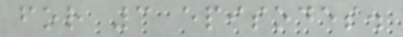for 3 episodes.
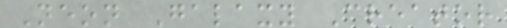Neon Galaxy Creator
